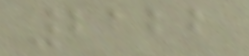2122
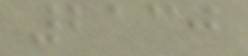2130
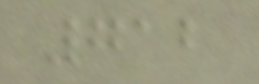712
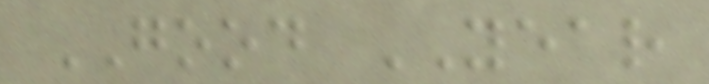GOOD YEAR
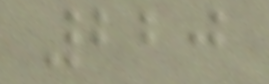220
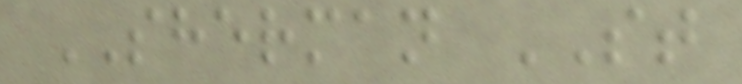SHERMAN ST
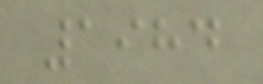1984
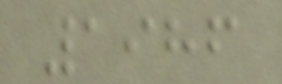1986
